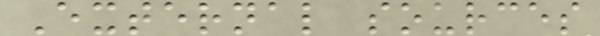External sources
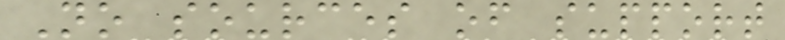No sources of support
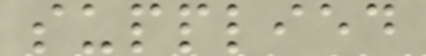supplied
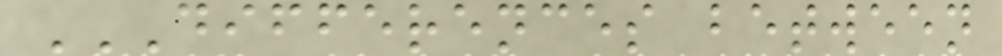DIFFERENCES BETWEEN
